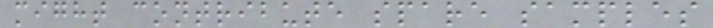might contribute spare samples
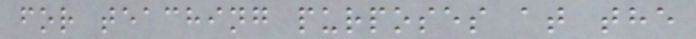for teaching purposes at the
